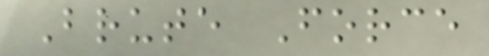Brute Force
